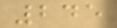245
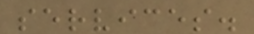services.
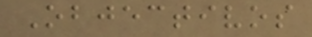Objectivos
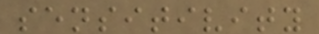sensitivity
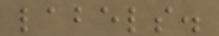labels.
